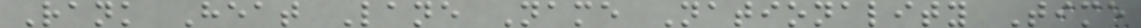Rank Heat Lane Name Nationality Time
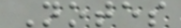Notes
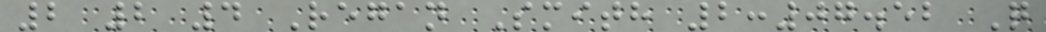2 2 4 Regan Smith 2:07.52 Q
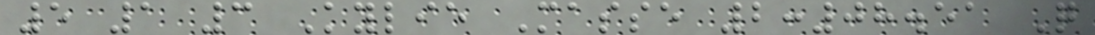5 1 3 Kylie Masse 2:08.51 Q
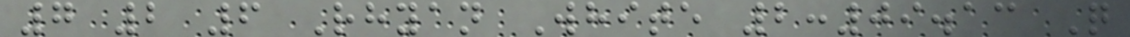7 2 6 Rhyan White 2:09.13 Q
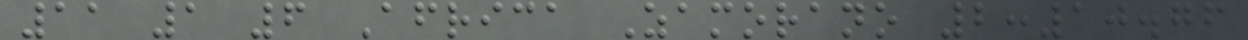11 1 6 Africa Zamorano 2:10.76
